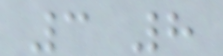3 8
